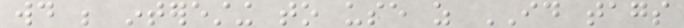would be interesting to use as ID tags
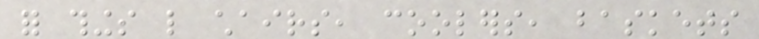for things like chairs, coolers, baskets
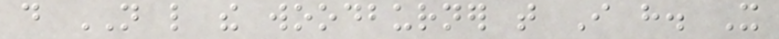do NOT like the woodburner that I have. It
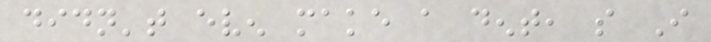didn't even make a dent, so I
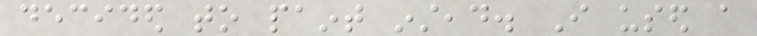decided to paint instead. I used a
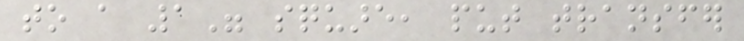to a 1" square, put transfer
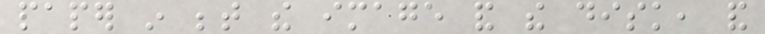paper in between the image and the disk, and
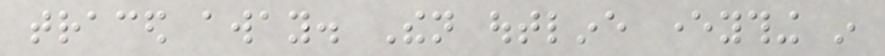traced away. Then outline everything in
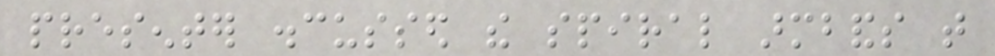presenter discussed the spiral armbands that
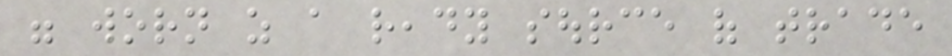were worn as a ready source of trade
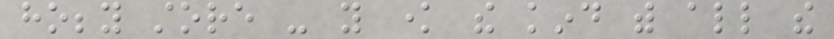hobby store - you know the kind with all the
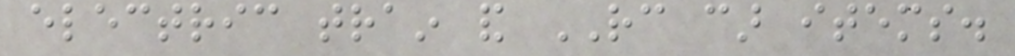electric train and RC car items.
